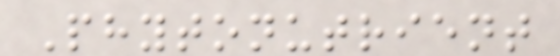Phytonutrient
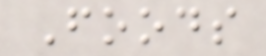Foods
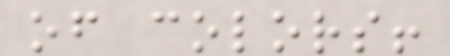of colors!
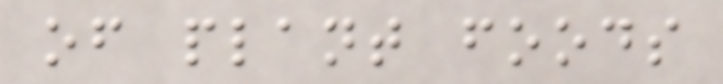of plant foods
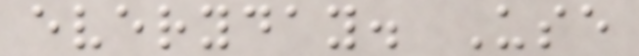everyday. Use
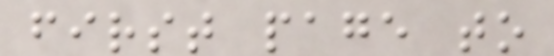first page to
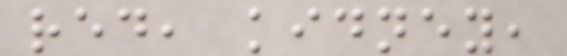red, kidney,
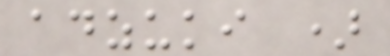adzuki )
